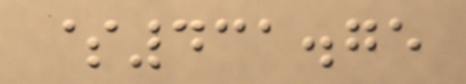$431.75
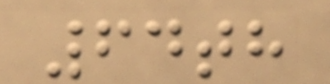64th
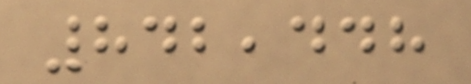842,448
